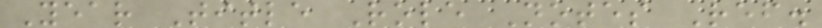Year Title Role Notes Ref.
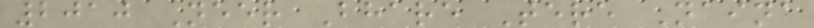2010 Neer Bhare Tere Naina
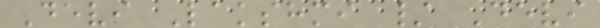Devi Lakshmi / Devi
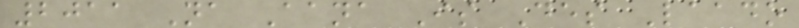2011 Na Aana Is Des Laado
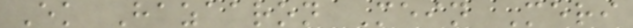Ek Hazaaron Mein Meri
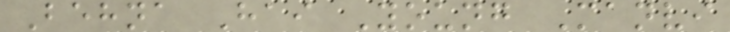Behna Hai Young Manvi
